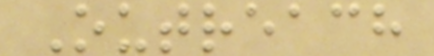Outreach
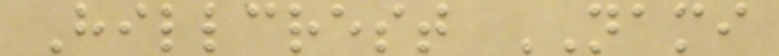Hillcrest NAMI
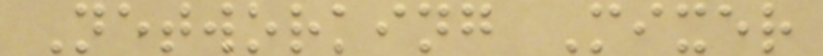Networking Mixer
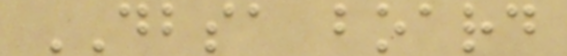DBSA board
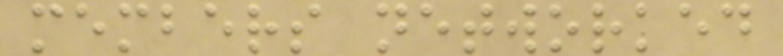members networked
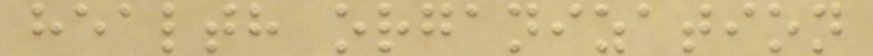health organization
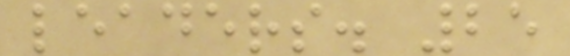leaders. 25
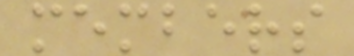members
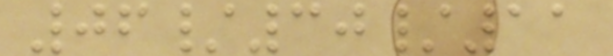06/30/11
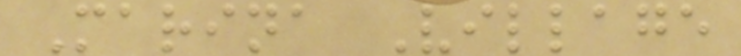Marina Village
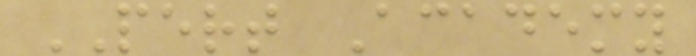PERT Academy
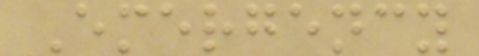Emergency
